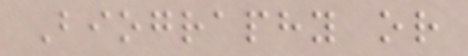Biography or
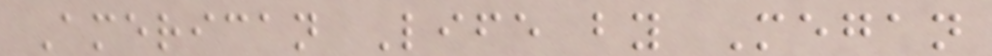American Life by Megan
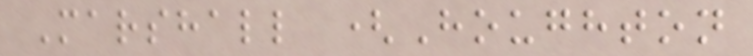Marshall (Houghton
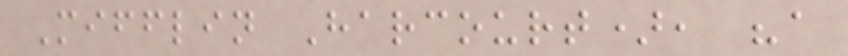Mifflin Harcourt), "a
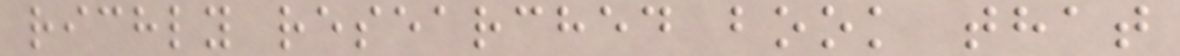richly researched book that
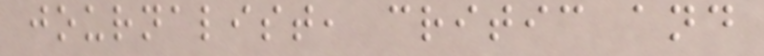journalist, critic and
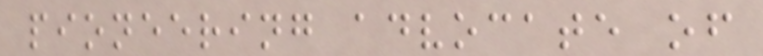pioneering advocate of
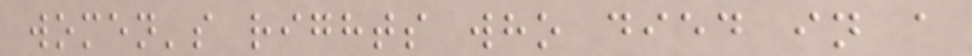women's rights who died in a
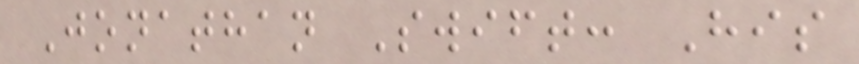Jonathan Swift: His
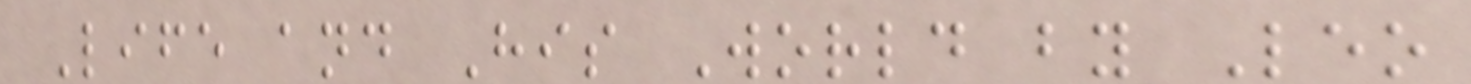Life and His World by Leo
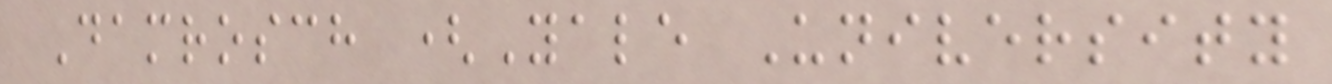Damrosch (Yale University
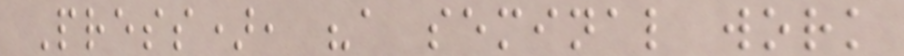Press), "a seminal work
